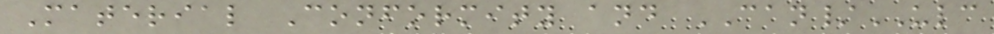Material Conformity and CAN/ULC
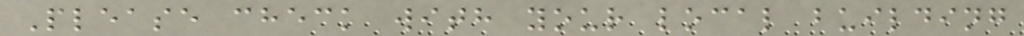Please check with your local building
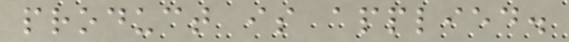product is applied.
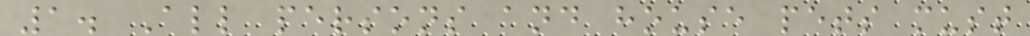1. All persons and house pets must
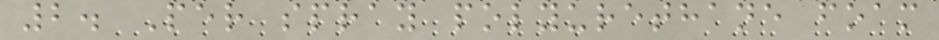2. Per spray polyurethane foam
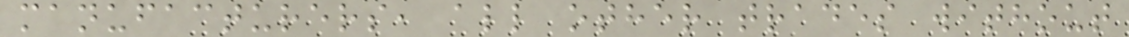manufacturers, all other trades without
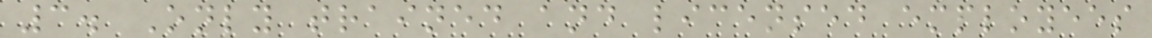3. Only trained and licensed employees
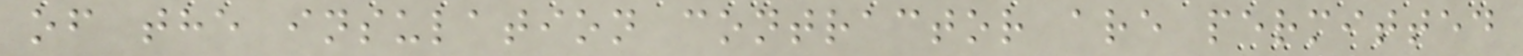of the insulation contractor are permitted
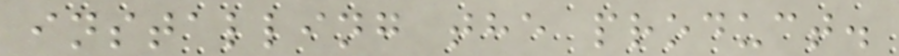installing the product.
